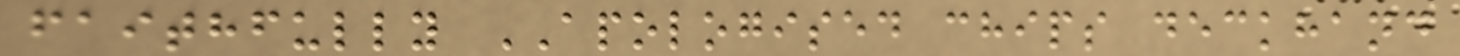faithfully APOLOGISED chips deckhand
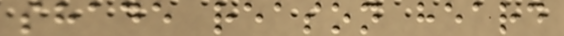shade reason heard
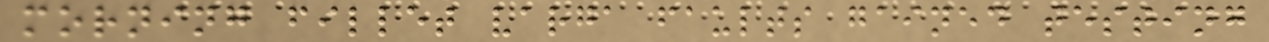morning fillet varga faults gained testing
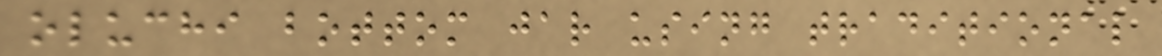oluchi bottom jar using traditional
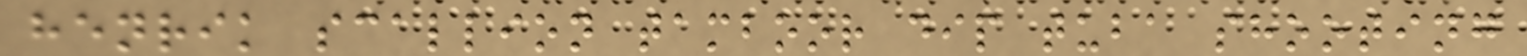henrik scallion tamboor dip tuba shooting
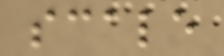scale
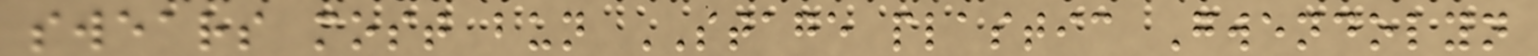swears most bun STAGE plastic Gwendolyn
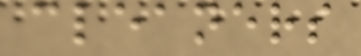cleaners
